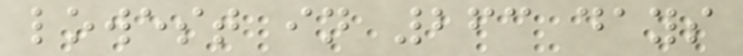lowest in 263 days
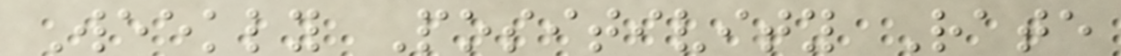Weekly Positivity Rate
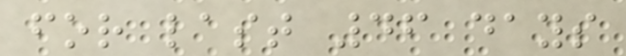for last 46 days
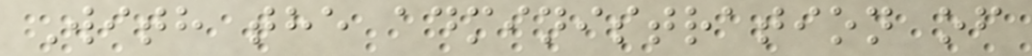With the administration of
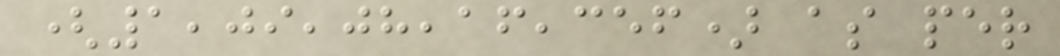(1,09,08,16,356) as per
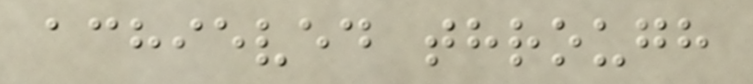achieved through
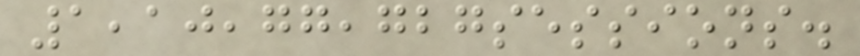1,10,77,727sessions.
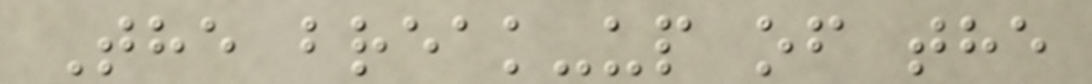The break-up of the
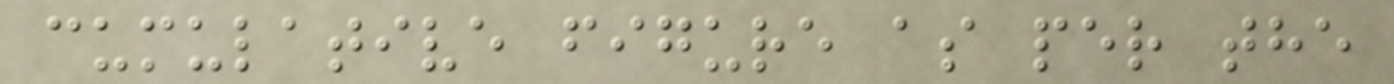cumulative figure as per the
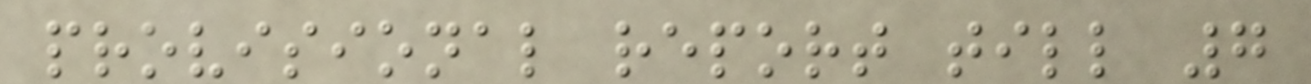provisional report till 7
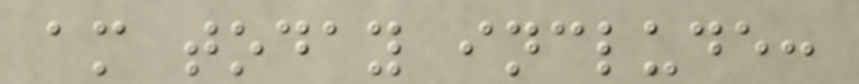am today include:
